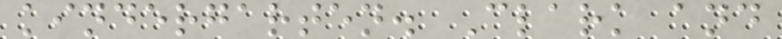kindergarten. Clark and
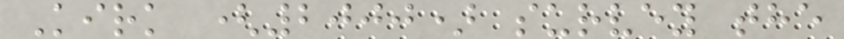Kirk (2000) survey the
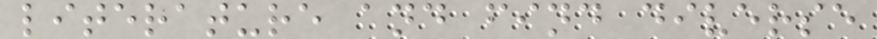literature and find diverse
